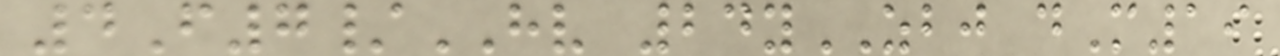4F7/HV 24yZBJ dM19
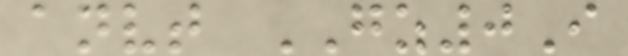anvt GZ0I
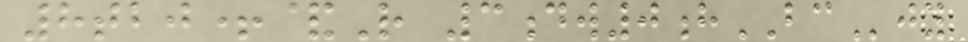8tbj+&R 3dw0hBCjy
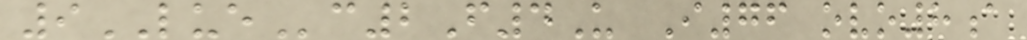9LUEc2F4U I76 ovo8a
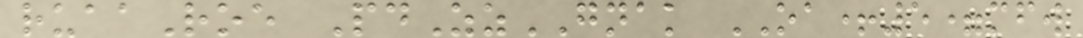ruaaRoe PdZzGNAK OA+5=mfw
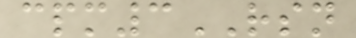cpm3RSN
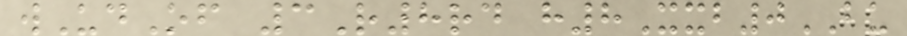wUdOf 3R8rd h8Xxb0BU
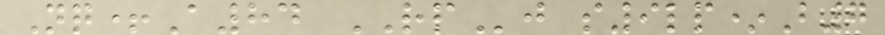Nq+A84 RPj s9lp*B7
